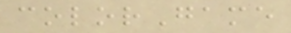colorGame
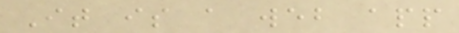It is a web app
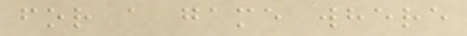for a game where
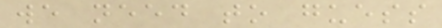we need to guess
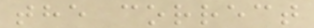the correct
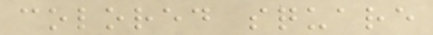colored square
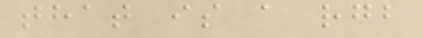that is a rgb
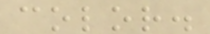color.
